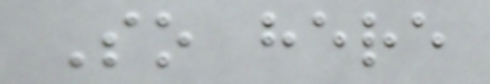So here
